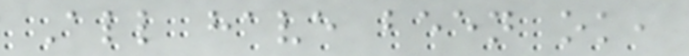All have been ok,
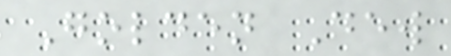Golden Dew
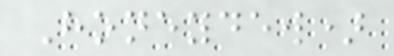Honeydew)
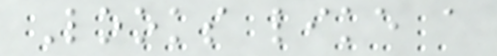Looks like a
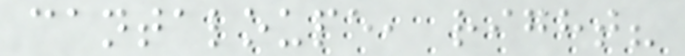cantaloupe, right?
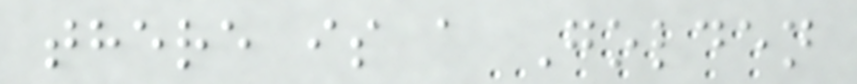there is a Golden
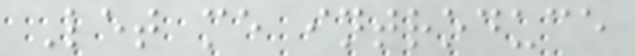Let me introduce
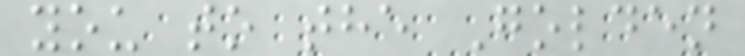you to the Golden
